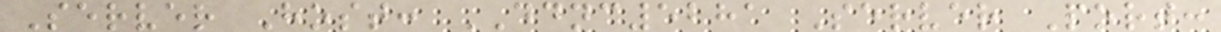Server Host: DDNC5281 Server Port:
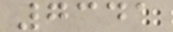7341
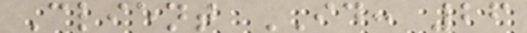Client ID: 26
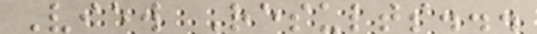View Results...
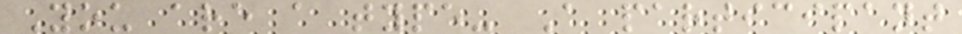You are a type- A participant
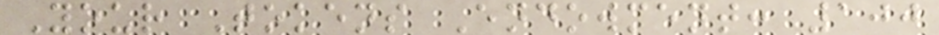Your Tokens Endowment: 100
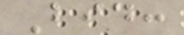Bid:
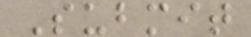Submit
